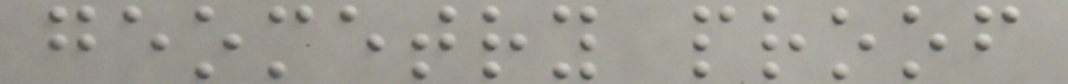geometry proof
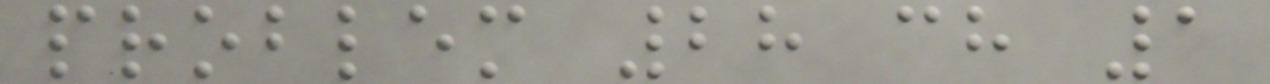problem 28 ch 1
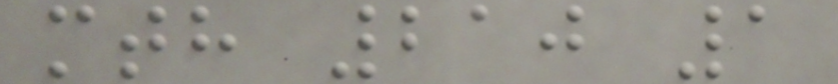mth 210 1
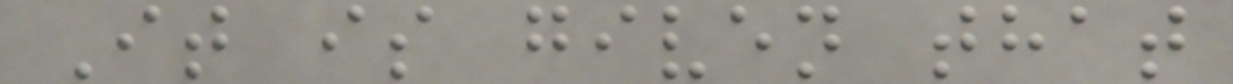It is given that
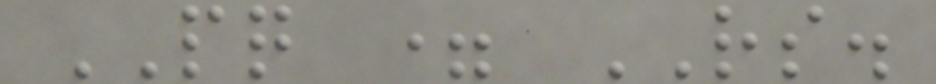PQ = RS.
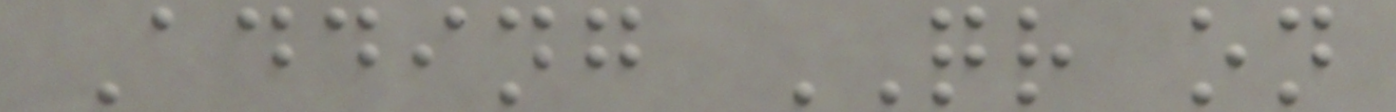Adding QR on
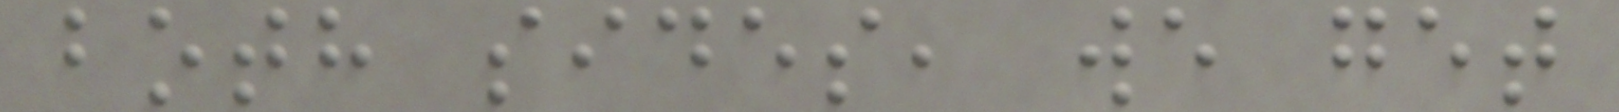both sides, we get
